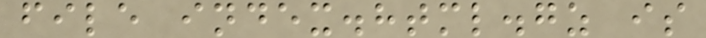file index.html.gz is
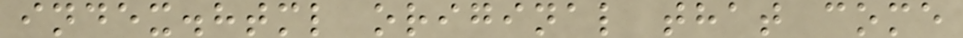index.html original that come
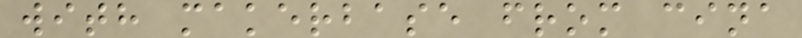with makerbase from cina
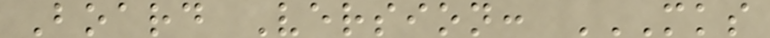Board Version: MKS
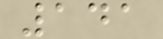141
